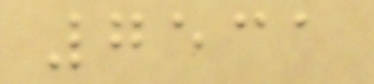7531
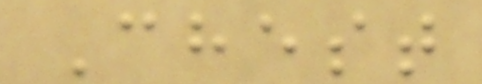Chest
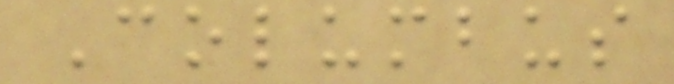Columbus
